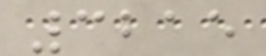3215
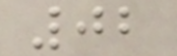02
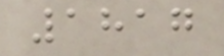1817
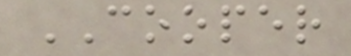COOPER
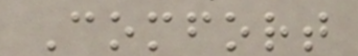Comfort
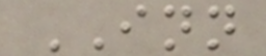INN
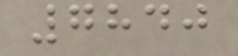7840
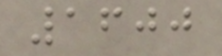1600
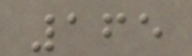165
